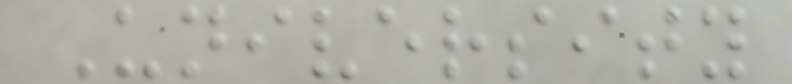University
